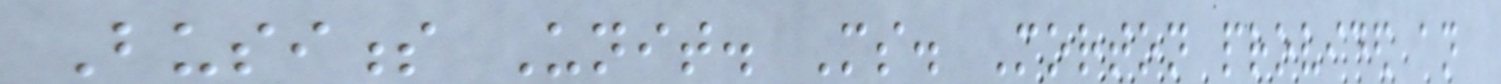Business Unit. Ms. Morton provided an
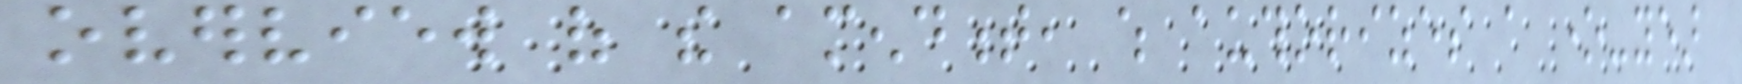overview of the amendment, which authorizes a one-year
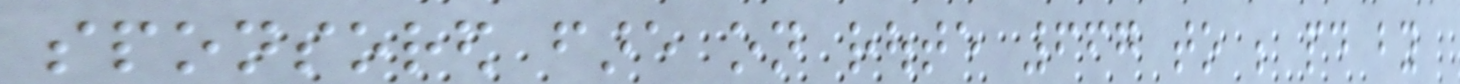sponsored fare on route 667 to be paid by
